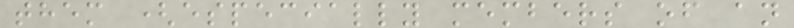them (especially members of an
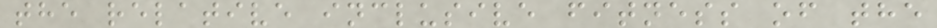the relative inclusive fitness of the
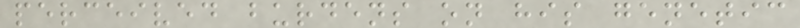perceived burdens on his genetic
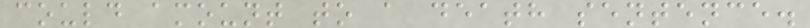could amount to a death sentence.
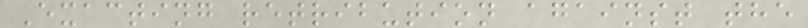Exacting retribution against the
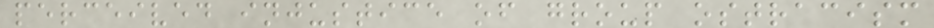perceived injustice of group ostracism
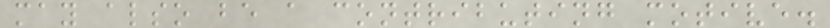may also be a contributing motive.
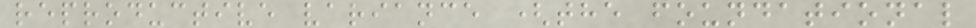reproductive variance (the foundational
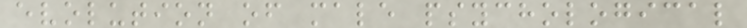evolution of male psychological
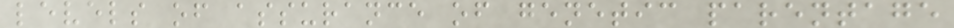levels of assurance of genetic parentage
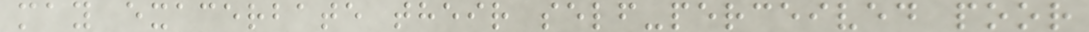may exacerbate their self-perceived poor
